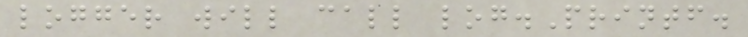logger will call log.Printf.
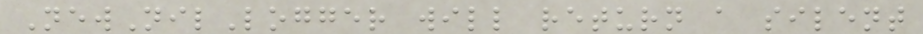NewNilLogger will return a silent
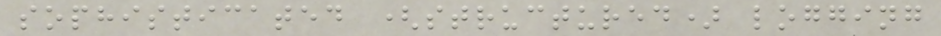sophisticated (structured) logging
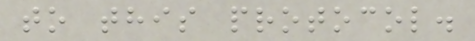to this protocol.
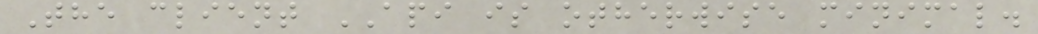The client API is otherwise minimal.
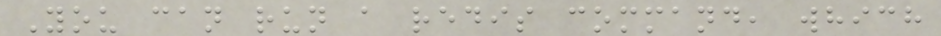You can run a redis command, which
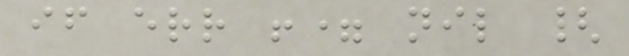if err != nil {
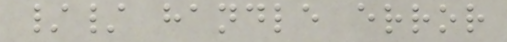// handle error
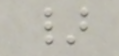}
